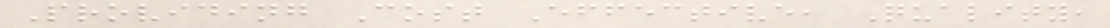Providing Cost Effective, Quality,
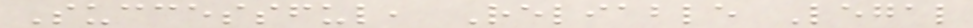Successful, Reliable Legal
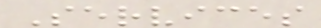Services
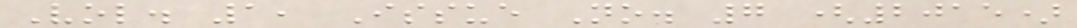Vol. 1, Issue No. 7 (2015)
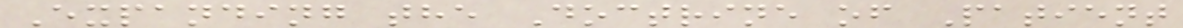Expanding the Doctrine of Patient
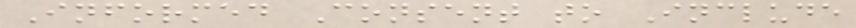Informed Consent to Include
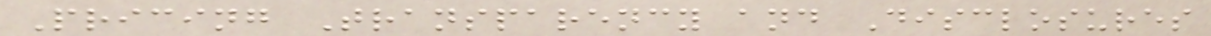Pricing Transparency and Disclosures
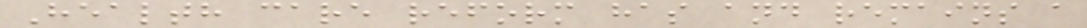Health care reform has and remains a
